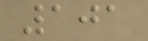101
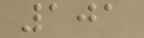101
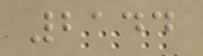2144
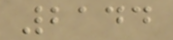2144
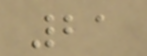21
